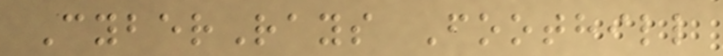CyberRays Foothill
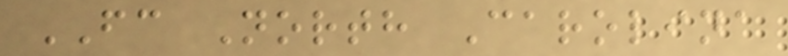FC North Carolina
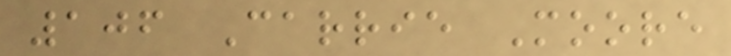106 Carrie Moore
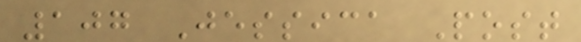107 Jessica Post
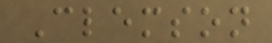Clemson
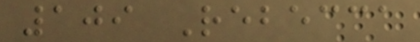109 Rebecca
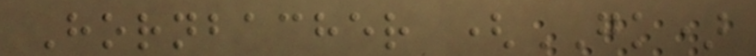Hornbacher (GK)
